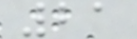21
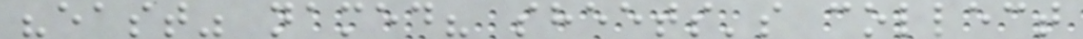"east" named? sheets's collect
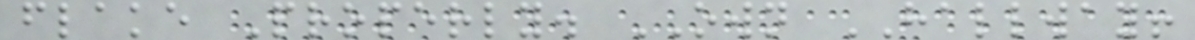flake Properly. OWN HALLWAY!
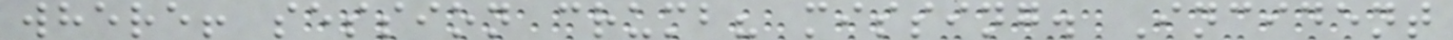where! session crumb? missing. Incident
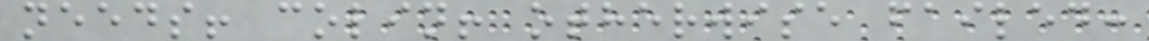needs! colin! otherwise failed:
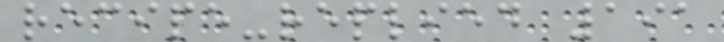recipe-replied 191
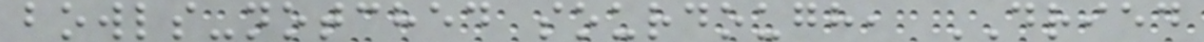bowls-notched sourdough, DRIED
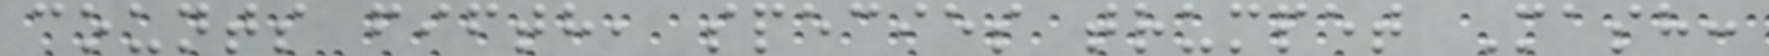counts fifth, species trumpet Mash:
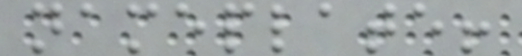nameplate!
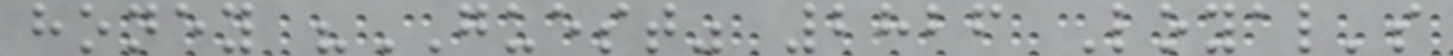honey "GUEST" 2826 Loyal's
